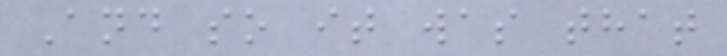And so it was that
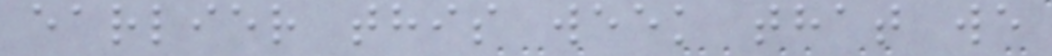earlier this week that we
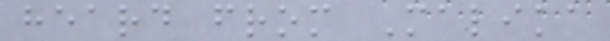heard from Malika
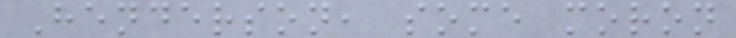Henderson, some moron
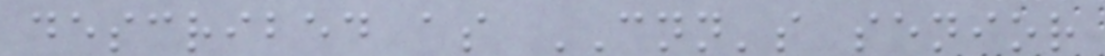described as CNN's senior
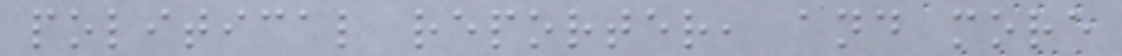political reporter, and more
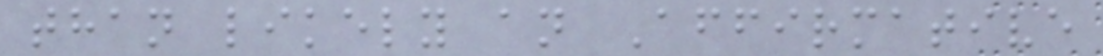than likely an Affirmative
